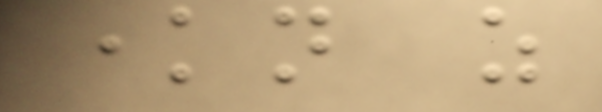known as
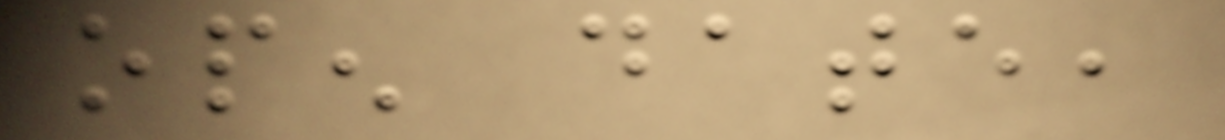open date,
